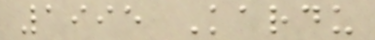1995 Kardu
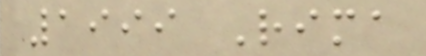1999 Rima
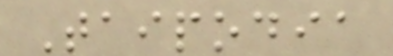Taipodia
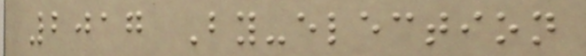2017 By-election
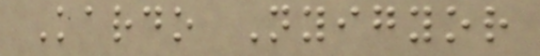Kardo Nyigyor
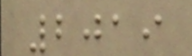2019
